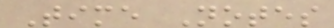Time Notes
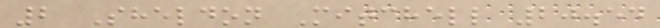2 Sheldon Mitchell 20.54
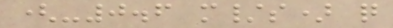(-0.6 m/s) q
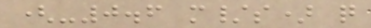(-0.6 m/s) q
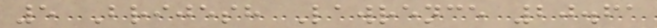5 Brijesh Lawrence 20.61
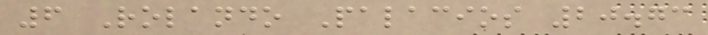6 Rolando Palacios 20.73
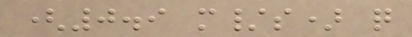(0.9 m/s) q
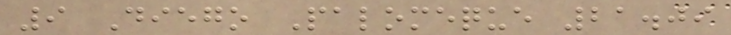9 Diego Palomeque 21.09
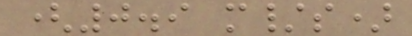(0.9 m/s)
